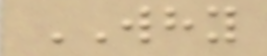WHY
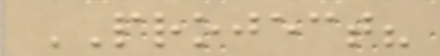PROJECT?
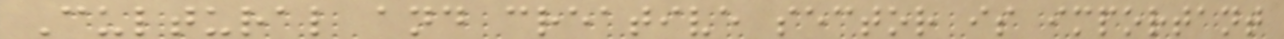Cultural and creative sector is important
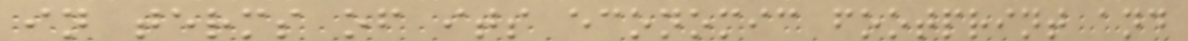in terms of its economic footprint and
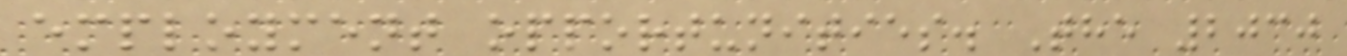employment opportunities. The 2030
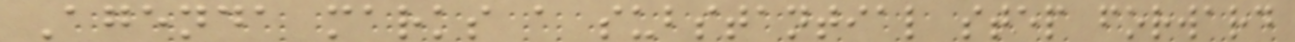Agenda marks a substantial step forward
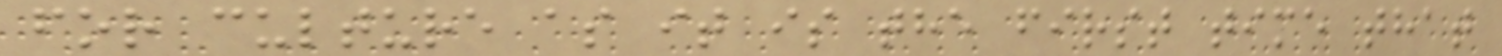for culture as it is the first time that
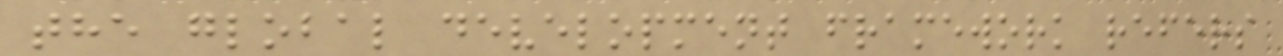the global development framework refers
